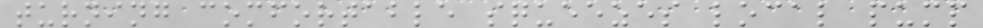turning comfortable squeezes local pump
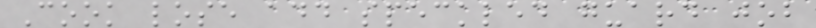Cook lose add speckled guard job
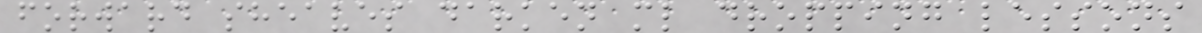forward sheaves darken ml dropping lessons
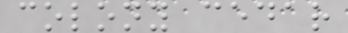colony cedar
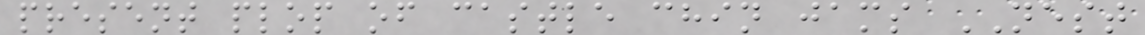present plop of castle chin jams NEST
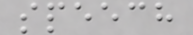speech
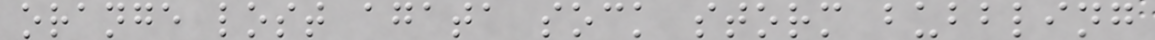orange lost agata sock storm bubbling
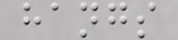hangs
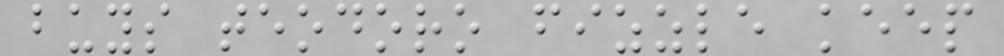buys teodoro fizzle keep
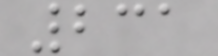231
